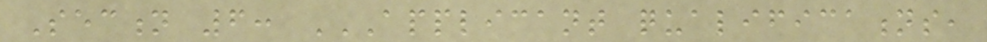Section 6: APPLICANT QUALIFICATIONS,
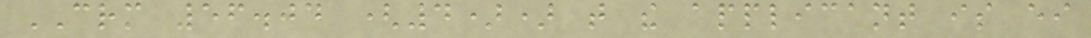CRM 56.04 (4)) that the applicant is either
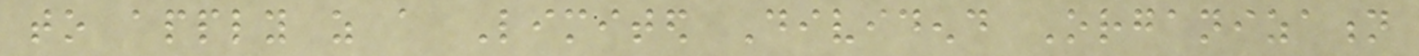to apply as a Limited Dividend Organization
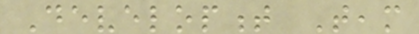Development Team
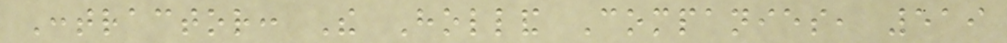Contractor: The Holland Companies, 519
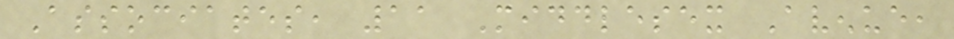Associates, 11 Middlesex Avenue,
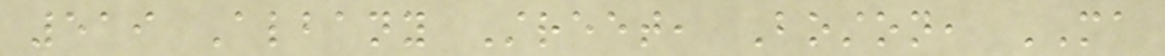519 Albany Street, Boston, MA
